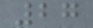27
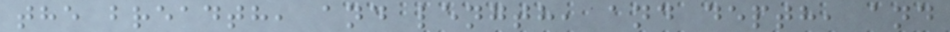the breadth, and length, and depth, and
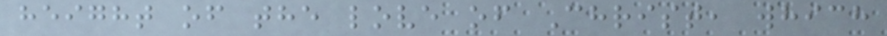height of the love of Christ, which
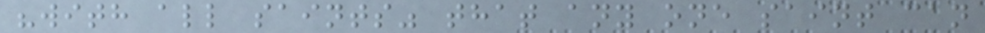"with all saints" that any one saint can
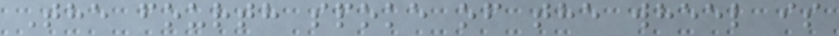The fourth spoke of the wheel is
